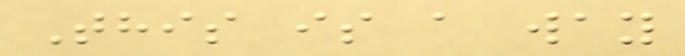This is a way
